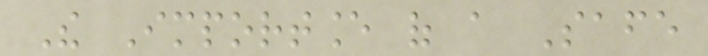The Importance of a Safe
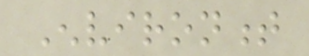Environment
